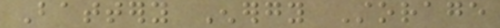Battery Energy Storage
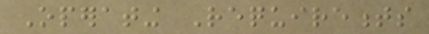Operating Requirements
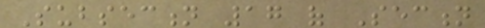Subsection 17 of Section
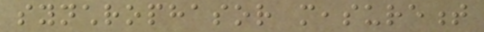synchrophasor measurement
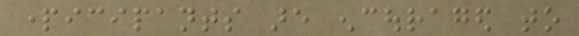participants are encouraged to
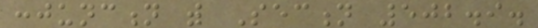conjunction with Section 502.9.
